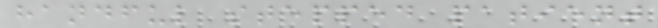handful stepped patient
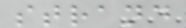strand
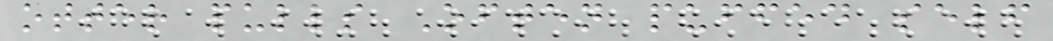otter pulls Often puffed self
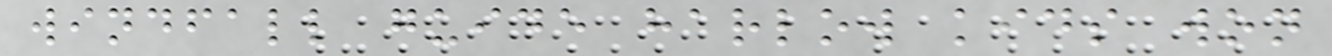windfall guide harlow kids won
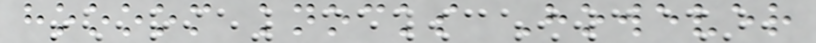hoooom knocks However
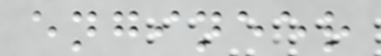engineer
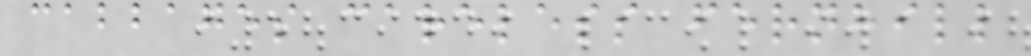cabbages careless fernhill
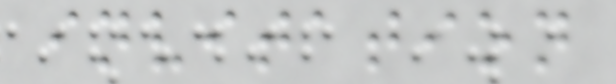invitation
